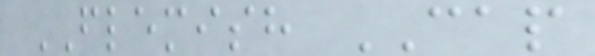FLEMISH CAP
